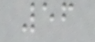56
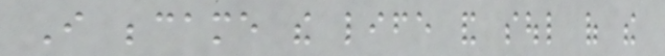I became the life and soul of the
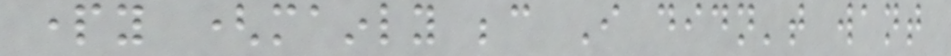party (mainly because I didn't want
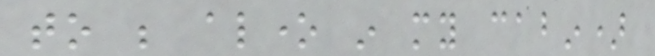to be alone in my cabin)
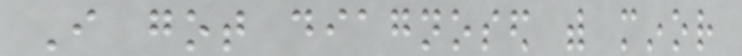I got diagnosed with minor
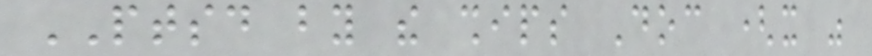PTSD by the ships Doc (it was
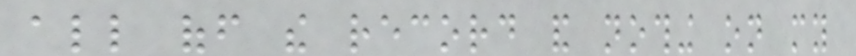all off the record and nothing on my
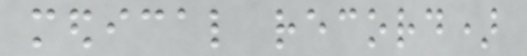medical record)
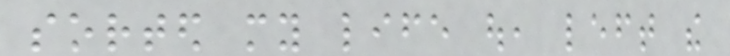sorted my life out, left the
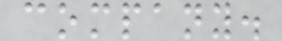company.
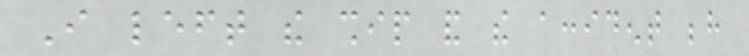I left the ship and the accident behind
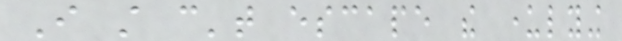I still can't escape the underlying
